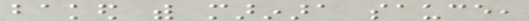baked with marinara sauce,
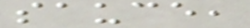sauce,
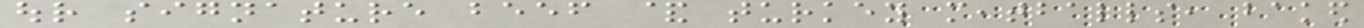our signature beef & turkey meatballs, baked
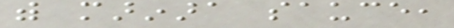with marinara sauce,
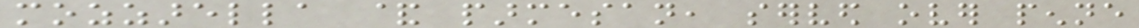mozzarella & parmesan, served over penne
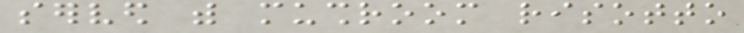served with mushroom risotto
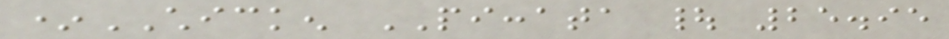*CHICKEN PICCATA | 25.95
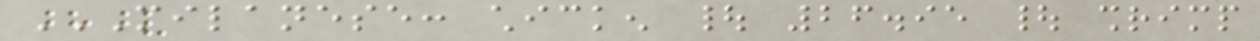MILANESE: CHICKEN | 26.95 | SHRIMP
